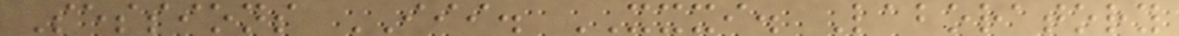Sessions III. XXXI. Laboratory
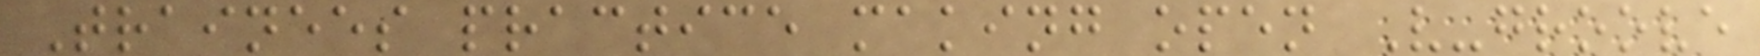Trainees practice making open V-groove
